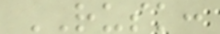RUSK:
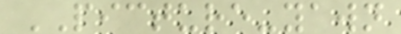PICTURE-yawn
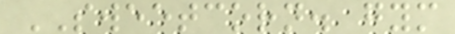SWEETCORN. gym
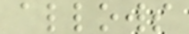allows
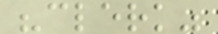"clerk"
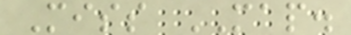Miss MAP.
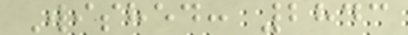Wished: 2843
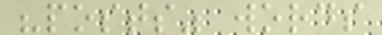"posts" words
